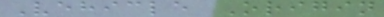Vehicle Origin
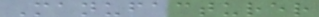Manufacturer
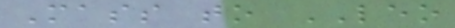Mass to LEO
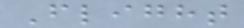Flight
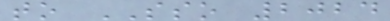to SSO 2024
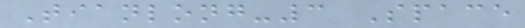Tianlong-3 Space
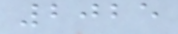2025
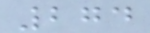274
